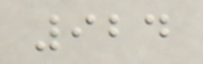924
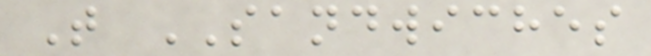T SANDWICHES
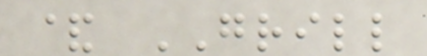& GRILL
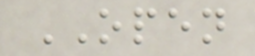OPEN
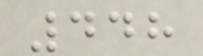448
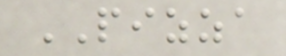PIZZA
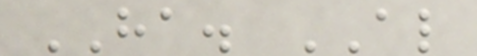HA. AL
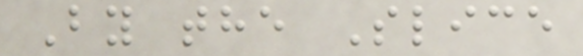By the Slice
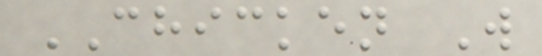CHICKEN W
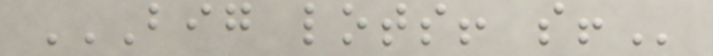BIG LOTS! S!
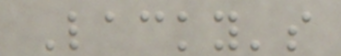Lacky's
